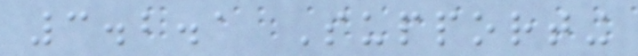3.2.1 Supporting
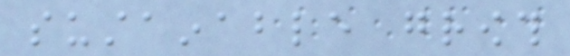sustainable growth
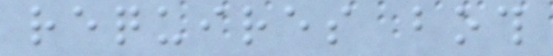requires both
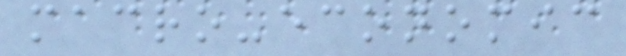macro-economic
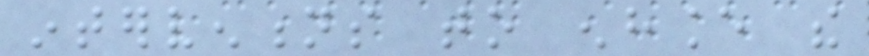interventions to enhance the
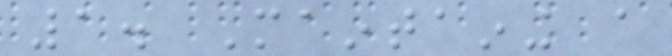1. Maintaining a
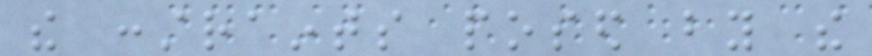the constraints posed by the
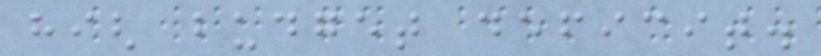high budget deficit.
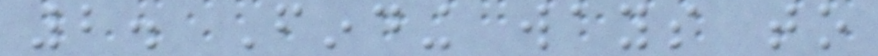2. Finding ways to
